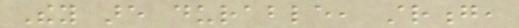They are durable, strong,
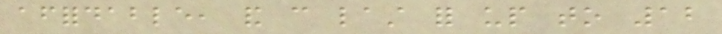affordable, and can last for up to 12
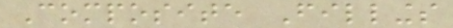Composite Fillings
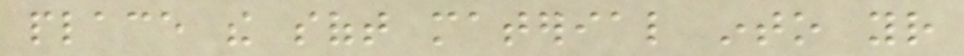place the soft material into your
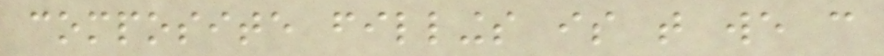composite fillings is that we can
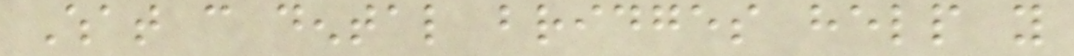What can dental bridges help you
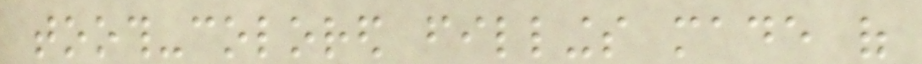tooth-colored fillings made of
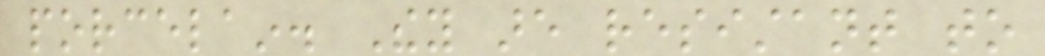porcelain. They are resistant to
